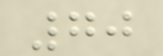70
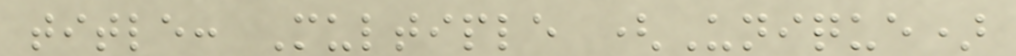title: Multiple (Unique)
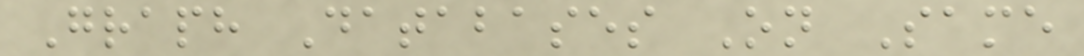Graph Databases On Same
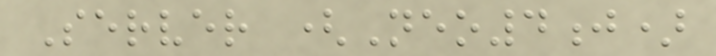Server (Neo4j)
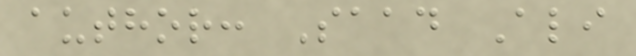author: Saad Ali
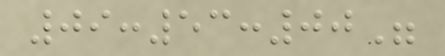09:53:00"
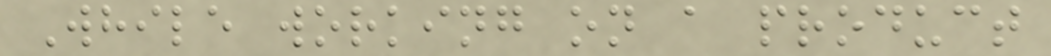While working on a product
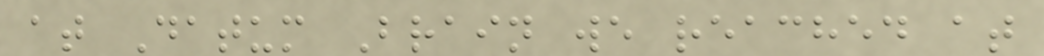at Datum Brain we reached at
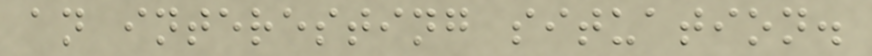an interesting situation.
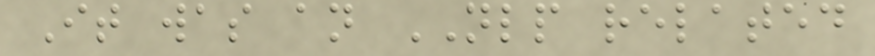It was an NLP related
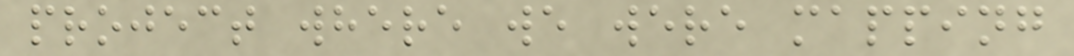project where we were mapping
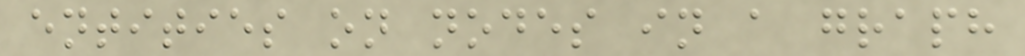entities on nodes in a graph
